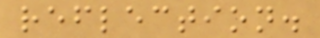reflection.
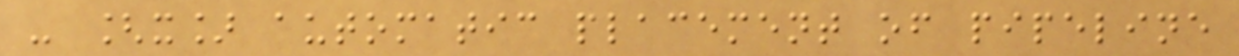- [x] automatic placement of pipeline
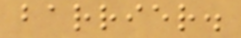barrier.
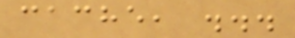cache, ...
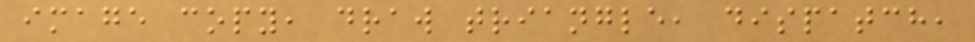image copy, draw triangle, dispatch,
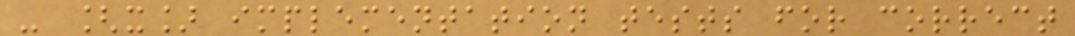- [x] implementation tests for correct
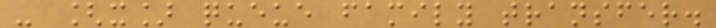- [x] queue family transfer.
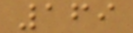169
